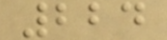224
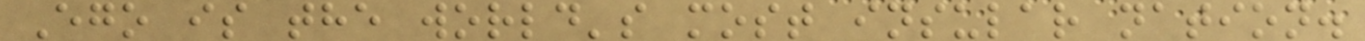Ego is the world's most insular nation.
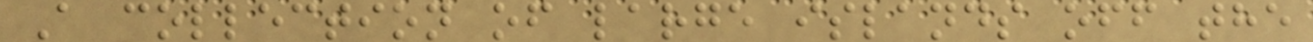A collection of large islands off the
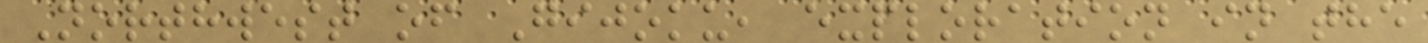Northwest of Gijoku, exploration in the
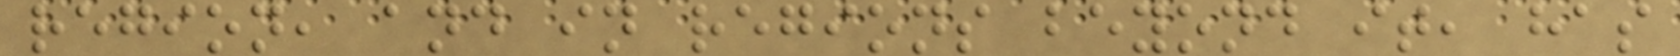region, and in regions beyond it, has
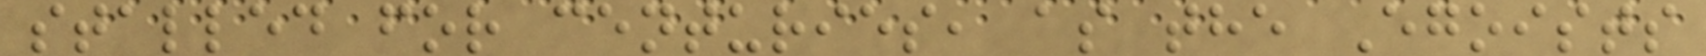stalled for centuries, as the Egoists
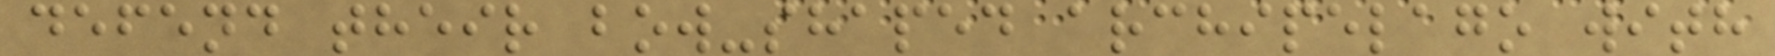defend their bow-shaped archipelago with
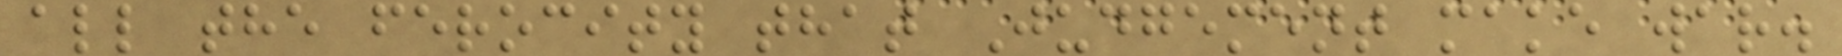all the ferocity that Judgement make war.
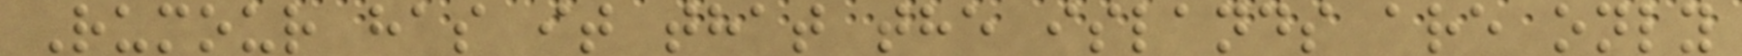Rumour has it that the islands are only
